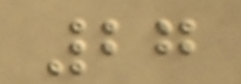27
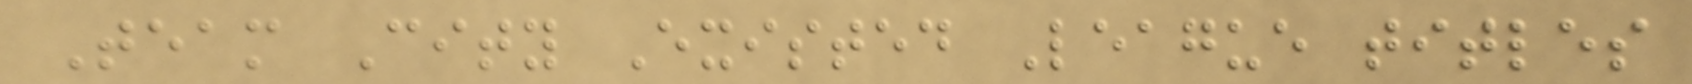Team City Existed League titles
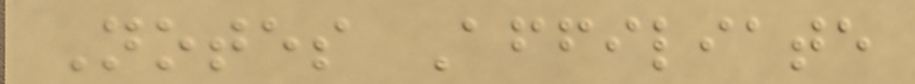Notes Affiliate
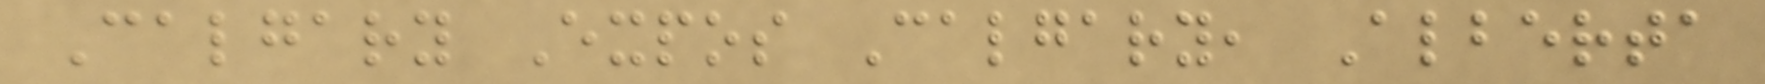Calgary Expos Calgary, Alberta
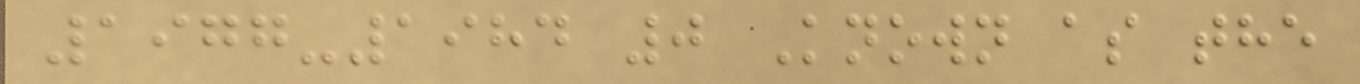1977-1984 0 Known as the
